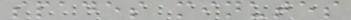spades minutes
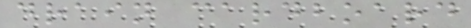drain cardboard
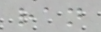ran
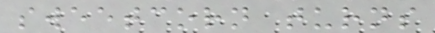sweetcorn turns
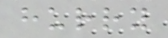hurry
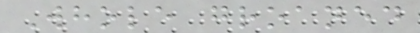Whole groaned
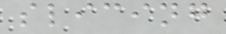slicing
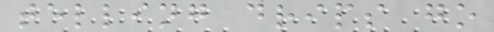telling drips go
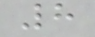8
